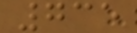735
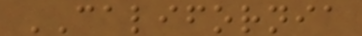CALIFORNIA
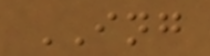ING
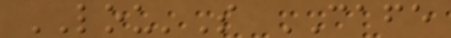LOU'S CAFE
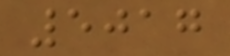5017
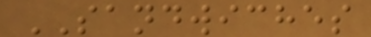SANDWICHES
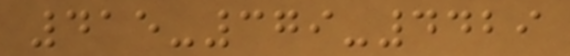415-379-4429
